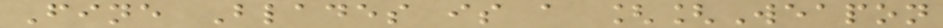Fine Blades is a [[Weapon
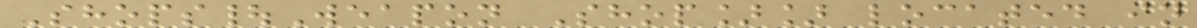Shops|Weapon Shop]] located in
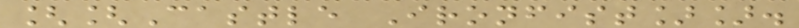[[Castle Ironfist]].
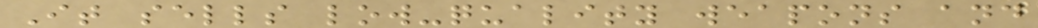It sells low-quality weapons and
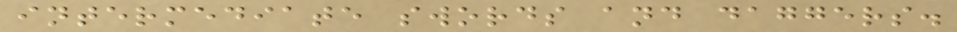intermediate swords and daggers.
